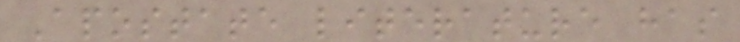Apostate literature has
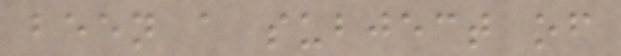been a subject of
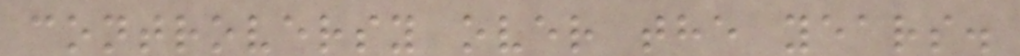controversy over the years.
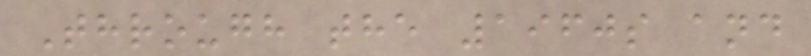Through the 1960s and
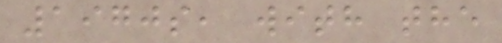1970s, with the
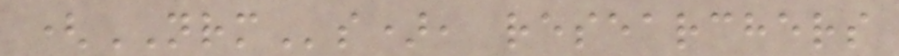(NRMs), researchers
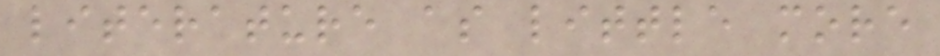literature as little more
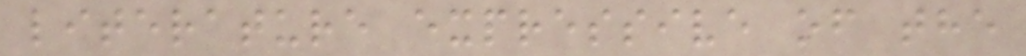literature expressive of the
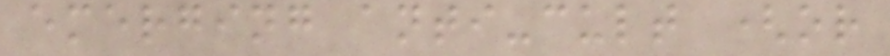emerging anti-cult (or
